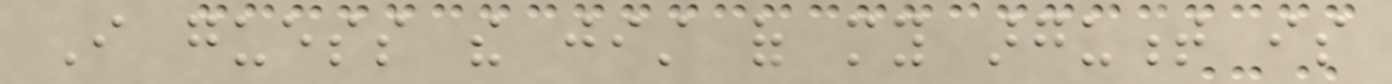I guess the jist of my argument is
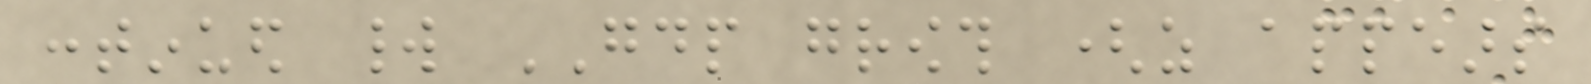continued world GDP growth (as appears
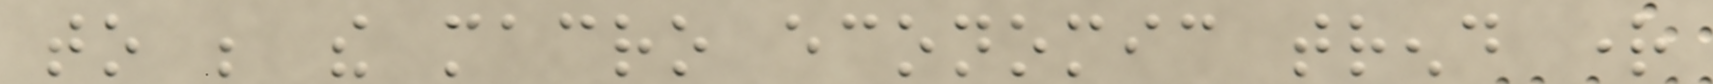to be the macro economic trend right
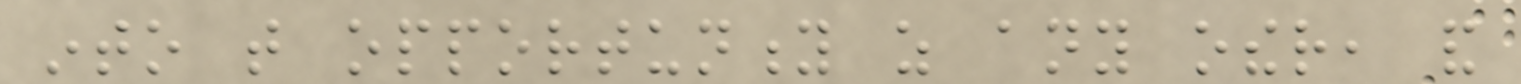into that opportunity as any other, and
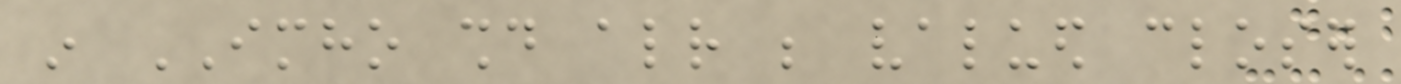in IMHO should already be valued closer
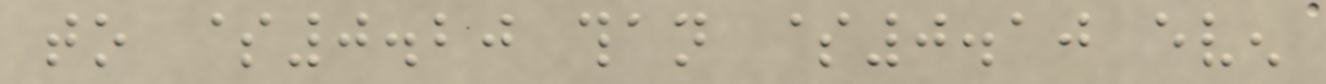to $0.20 than $0.10 even
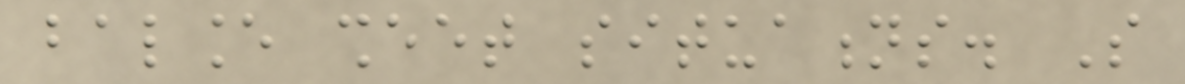balance sheet situations. So
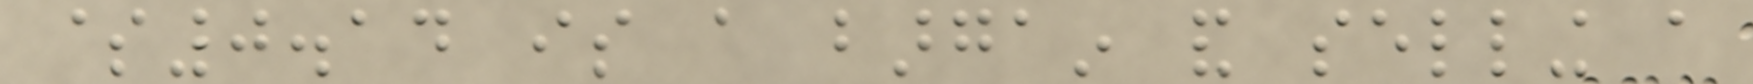$0.14 is a bargain and selling a
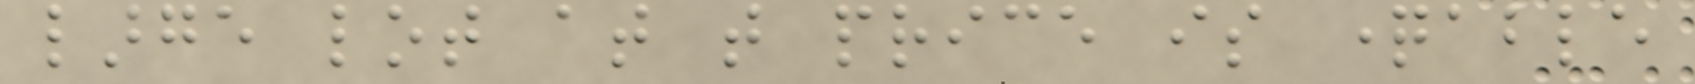large lot at that price is questionable
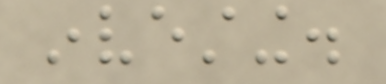investing.
